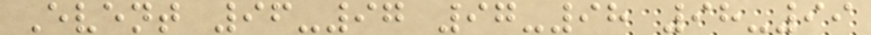Event 96-97 97-98 98-99
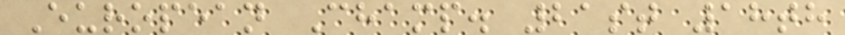European Champ. 21st 18th
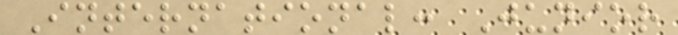International: Junior
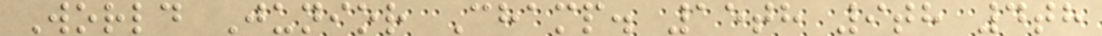World Junior Champ. 15th 9th 4th
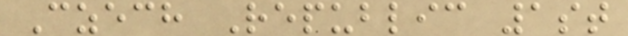Czech Republic 1st
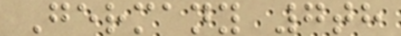Germany 7th
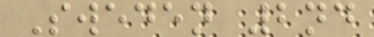Sweden 2nd
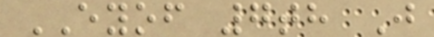EYOF 7th J
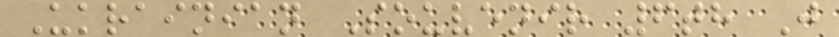Ukrainian Souvenir 6th J
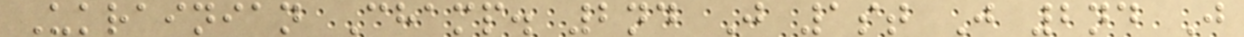Ukrainian Champ. 2nd J 1st J 2nd J
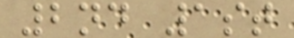2nd 1st
